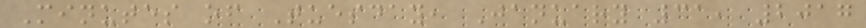Minutes of Tuesday, January 31, 2017
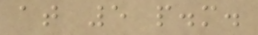at 5 p.m.
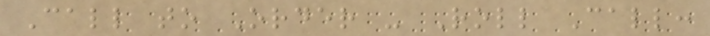Call to Order - Roll Call:
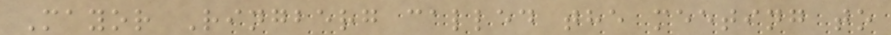Mayor Ringberg called the meeting to
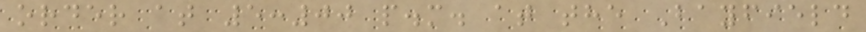order at 5:00 p.m. at the Bayfield
